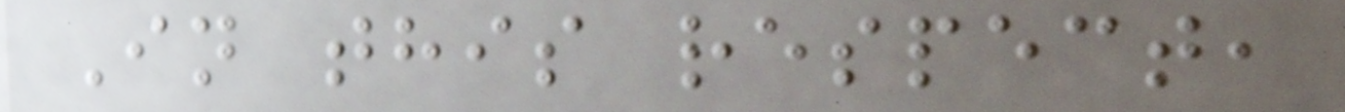In this respect,
